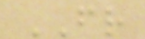FR
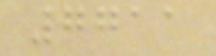7711
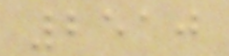2510
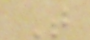T
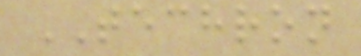TECHRON
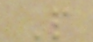P
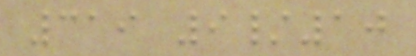319 9/10
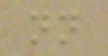nn
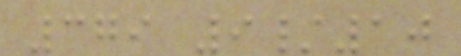379 9/10
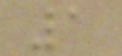1
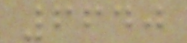6640
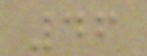46
